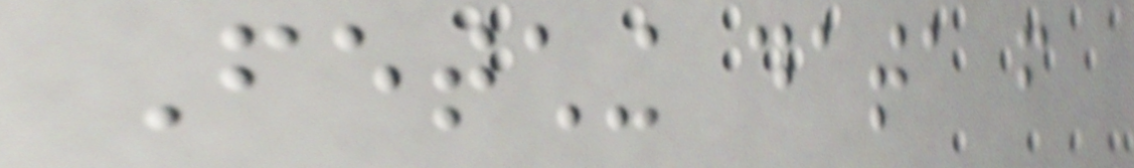Fetching data from
